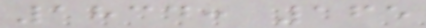1834: 165
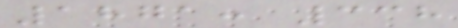1871: 338
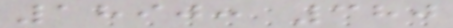1890: 380
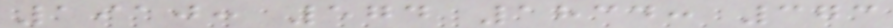1910: 574 1834: 373
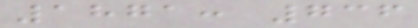1871: 736
